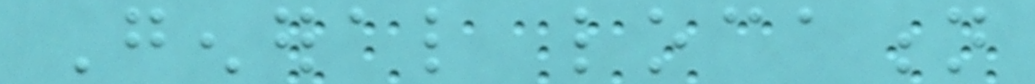General location
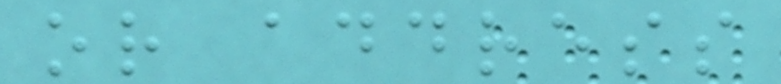or address
